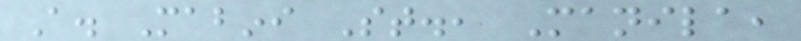A. Mabini St., Manila,
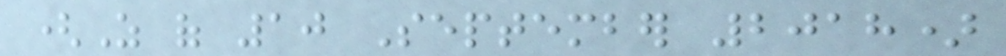(As of 10 September 2018)
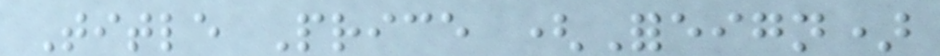Title Price (Foreign)
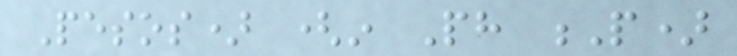Pesos) (in Ph P)
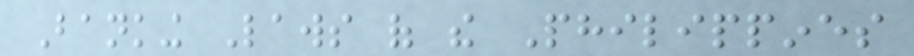Banking Laws of the Philippines
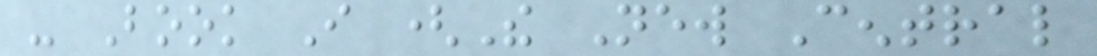- Book I (The New Central
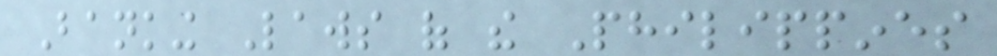Banking Laws of the Philippines
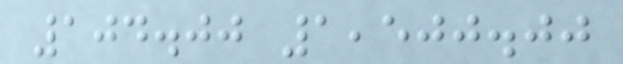104.00 1,500.00
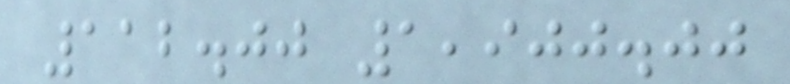112.00 1,900.00
